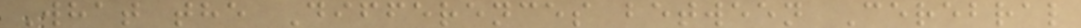What the Differences between Cerebral
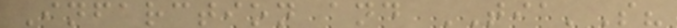Infarction and TIA'S?
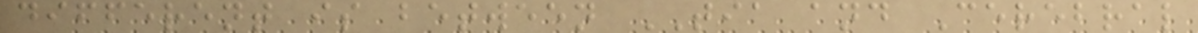different is between TIA and Cerebral
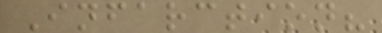Infarction?
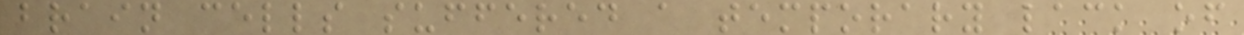brain cells suffered a temporary lack of
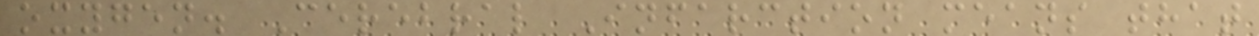oxygen. Cerebral Infarction means that
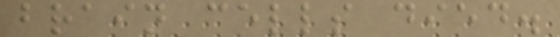brain cells died.
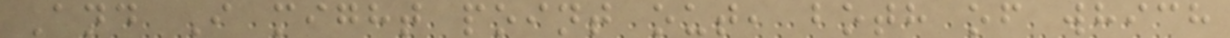And I might point out, both of which
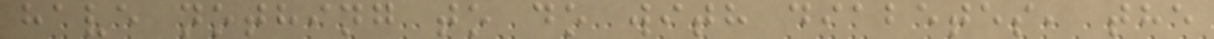have nothing to do with diabetes, the
